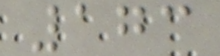173
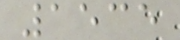1535
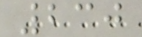230
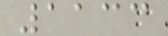1133
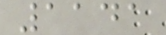1141
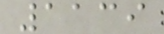1139
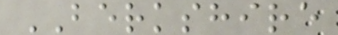BERKSHIRE
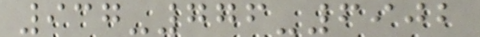937-776-6902
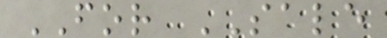FOR SALE
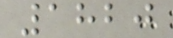1820
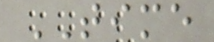TIME
